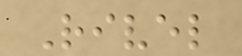Rivel
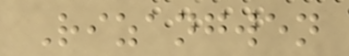Rizangwen
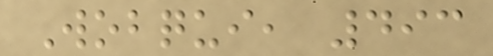Wobqui, 493
